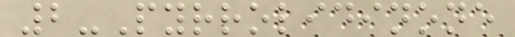2-Pyrrolidinone
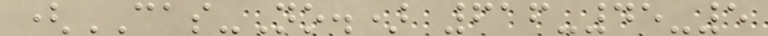(CAS-No.) 616-45-5
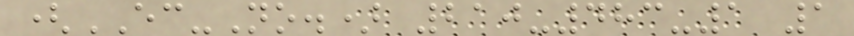(EC-No.) 210-483-1 1
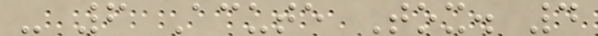- 6 Acute Tox. 4
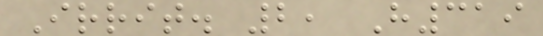Irrit. 2, H319
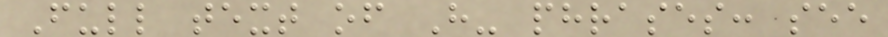Full text of H- phrases: see
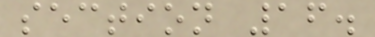section 16.
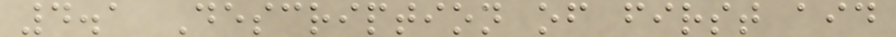4.1 Description of first aid
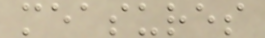measures
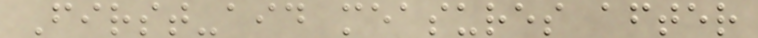First-aid measures after
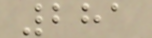281
